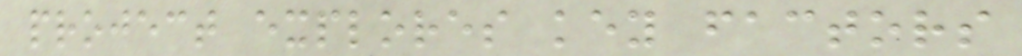project explores key factors
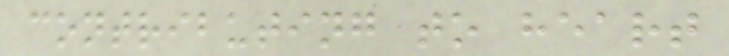contributing to heart
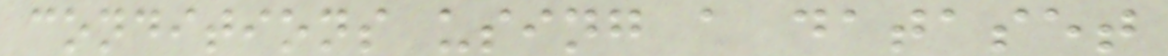conditions using a dataset
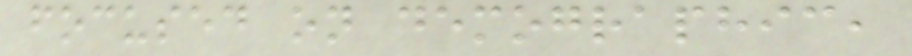focused on demographic,
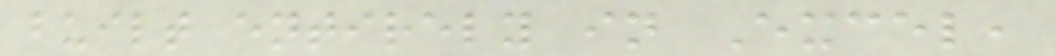built entirely in Excel,
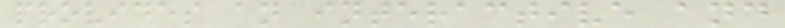provides an interactive and
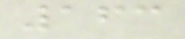163
